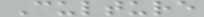Culture
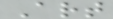Art
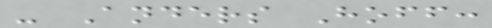- Anders Hoff:
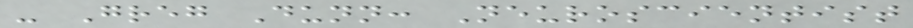- Greg Dunn: Neuroscientist
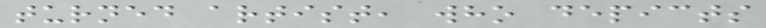turned artist, who depicts
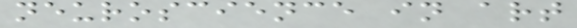neuroscience in art
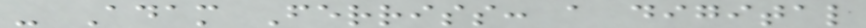- Adam Ferriss: a digital
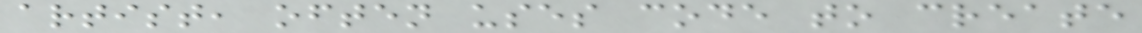artist, often uses code to create
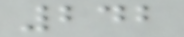242
